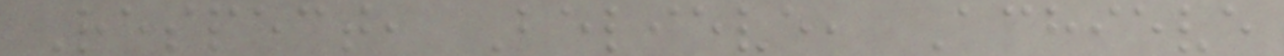Respect, Believe, Achieve
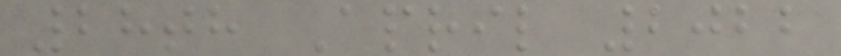28th April 2022
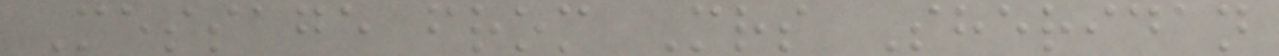Message from Mrs Sheridan
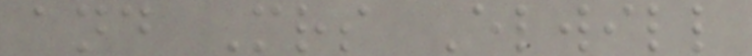and Mrs Elwill
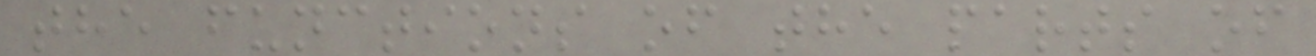the functions of the parts of
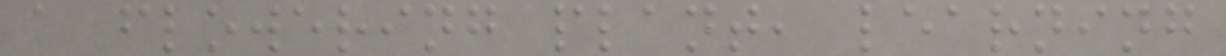a flowering plant, learning
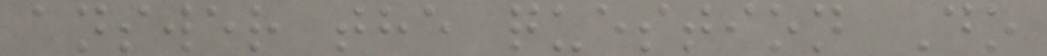answer the question Do
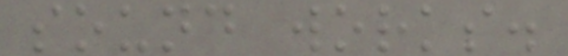sound works.
